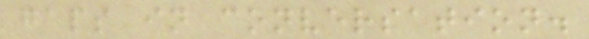gaps in conversation.
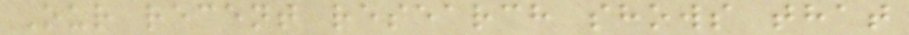Our recent research shows that
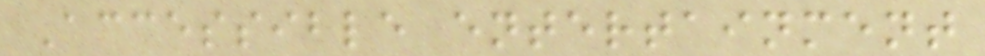Accessible entertainment
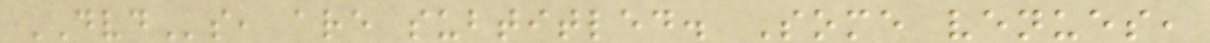DVDs, are subtitled. Some venues,
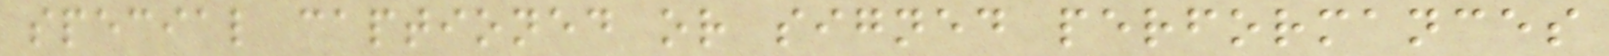special captioned or signed performances
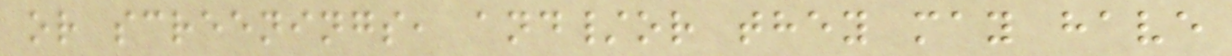or screenings, and/or they may have
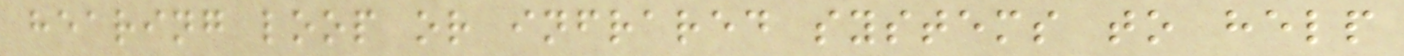hearing loop or infrared systems to help
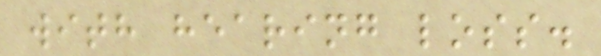with hearing loss.
